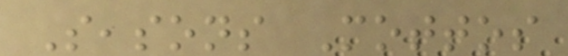Seasons Mottos
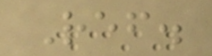Ref.
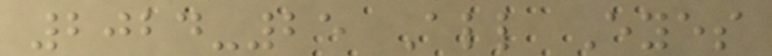2024-25 All Eyes
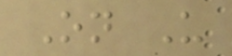On Us
